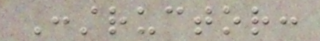Constructor:
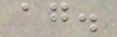again.
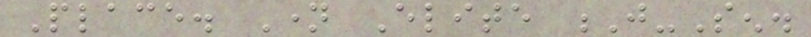Place. Name Elite J-Sen.
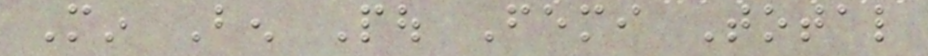Min Ben Pou Femi Total
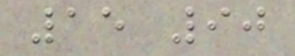15 90
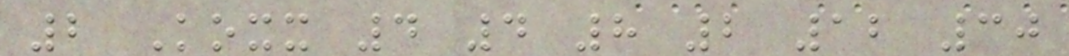2 Koxx 4 4 8 2 12 30
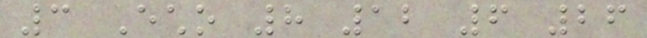3 Echo 8 12 6 26
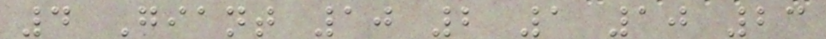4 Giant 10 2 1 10 23
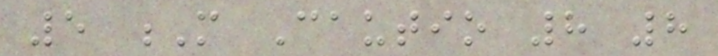5 M Cautio 8 8
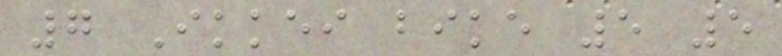7 Ikkei bike 5 5
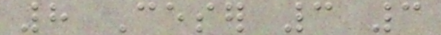8 Ceser 3 3
